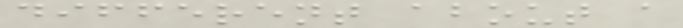different about a
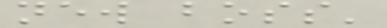new boss'
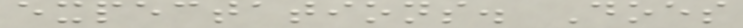expectations. Does
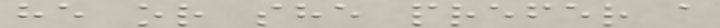he or she prefer a
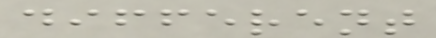different
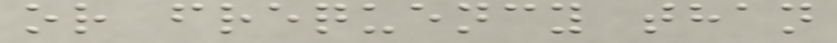or frequency than
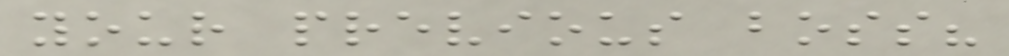your previous boss?
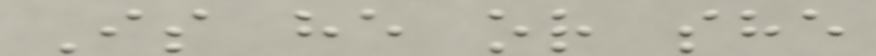Is he or she
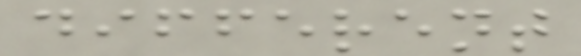different
